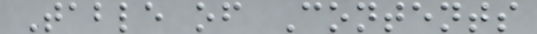Table of Contents
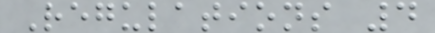Regulations 4
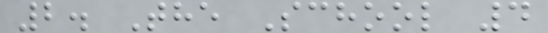2. The School 4
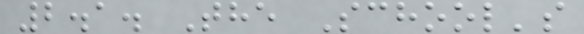2.1. The School's
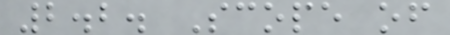2.2. Scope of
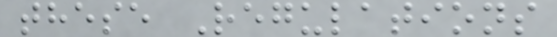these Regulations
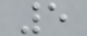5
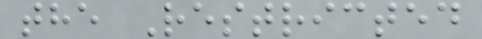the Restricted
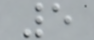5
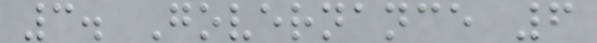3. Governance 6
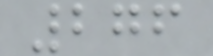276
